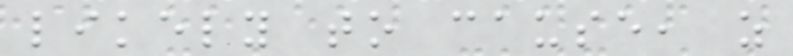likely to cause, as
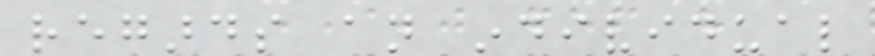regards an individual
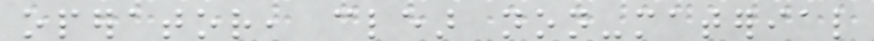operator, clear non-material
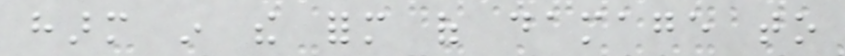harm in the form of damage to
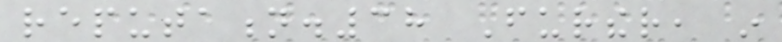reputation.38 Further, in
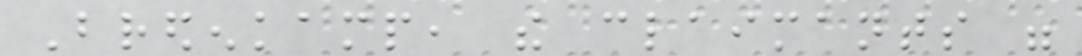Bredenkamp, the claimants were
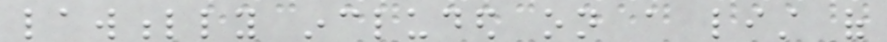lawfully included on a list of
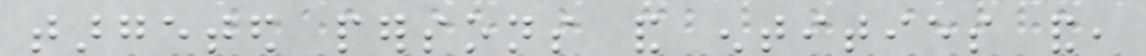targeted persons and entities and,
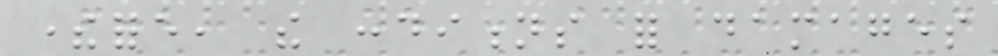therefore, the conditions for damages
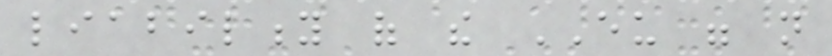liability of the EU were not
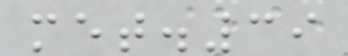met.39
